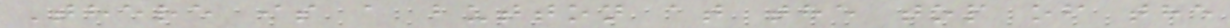There is a button at the top of the
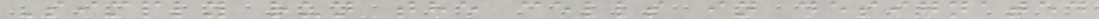Simply run the cells in designated
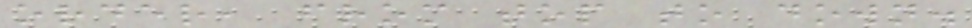order, from top to down.
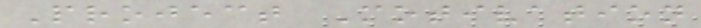Project Motivation
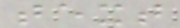text
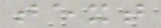text
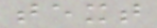text
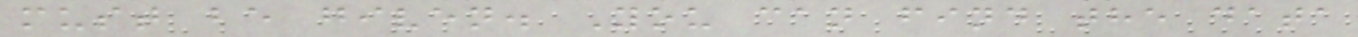must be given. You can find the data
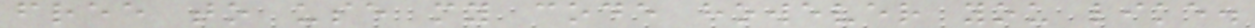free to use my code however you like.
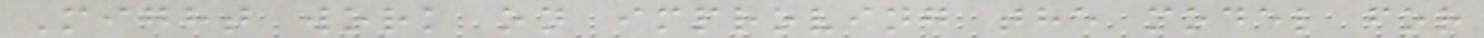Might work on improving the model for
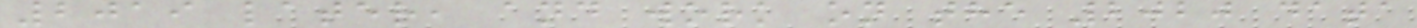2019 later, and work on the 2020 data
